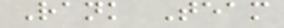Rank Team
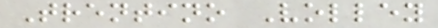Trentino Volley
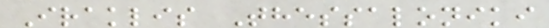Iraklis Thessaloniki
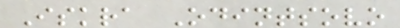Iskra Odintsovo
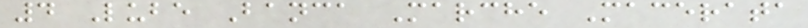4 Lube Banca Marche Macerata
